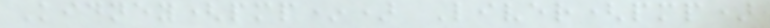Kidney(pmp*) Liver(pmp)
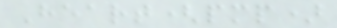Heart(pmp)
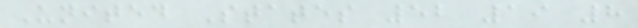United States 52 19 8
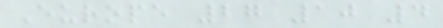Europe 27 10 4
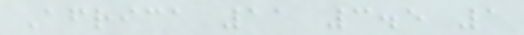Africa 11 3.5 1
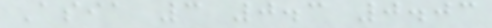Asia 3 0.3 0.03
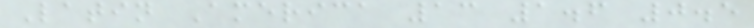Latin America 13 1.6 0.5
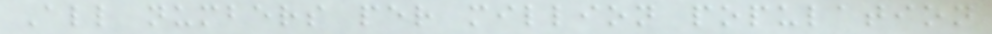All numbers per million population
